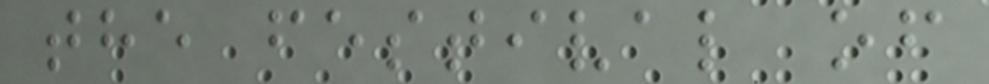the festival of
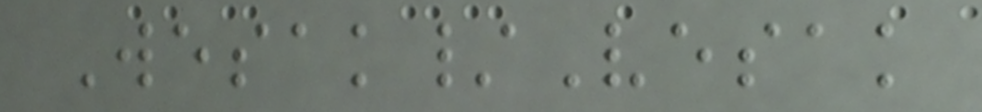Wesak/Vesak
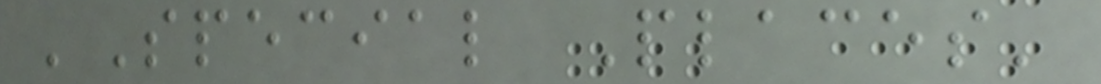'Special Places'
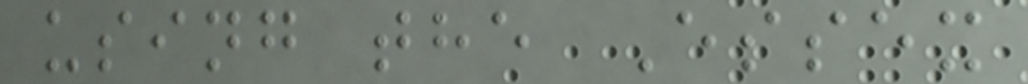using the Essex
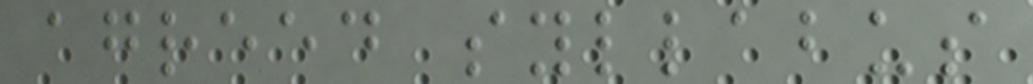agreed syllabus
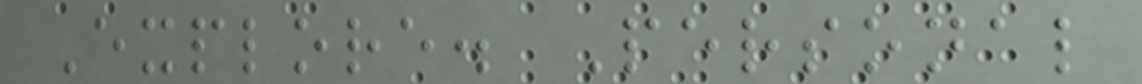Explore. Personal
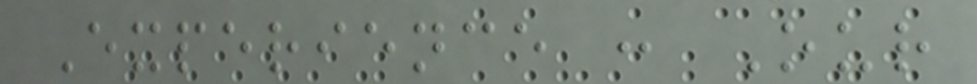Experience : Our
